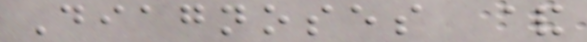Diagnoses &
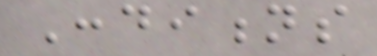Conditions
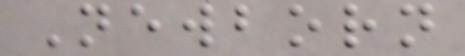Newborn
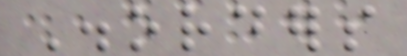Disorders
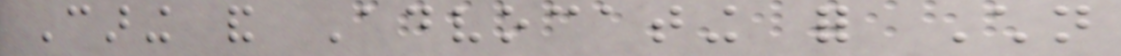Caring and Advocating for Children
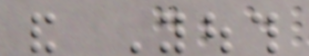and Youth
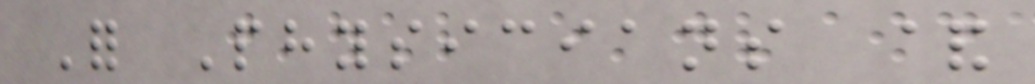For Physicians &
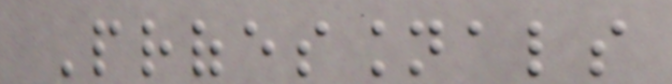Professionals
